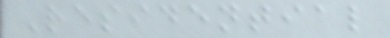Residential
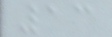13
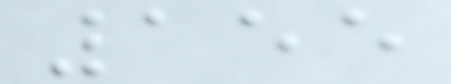155
